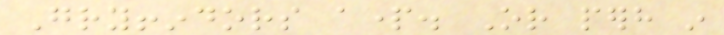Gryffindors apart. Or perhaps in
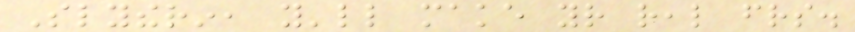Slytherin, you'll make your real friends.
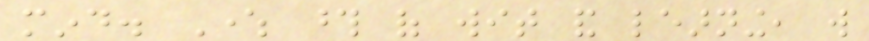mind. Where those of wit and learning, will
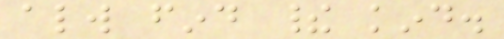always find their kind.
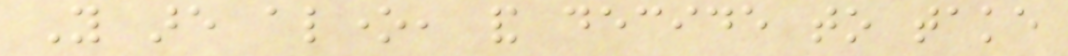You are alone, and decide to take
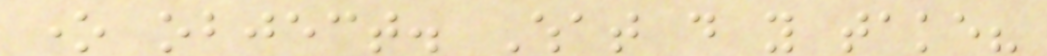one object. What do you take?
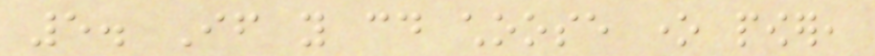5. If you could choose one power,
